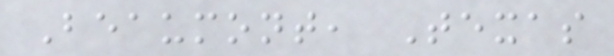Beaumont, Texas
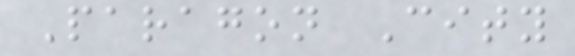Paragon City
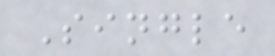Single
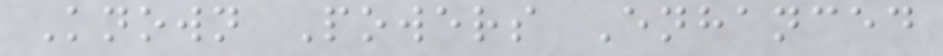Known Powers Enhanced
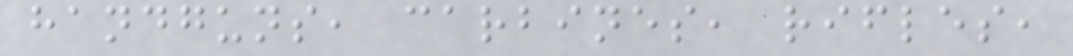handguns, carbines, rifles,
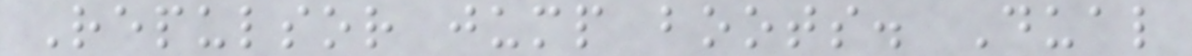Repulsor jump boots. Dual
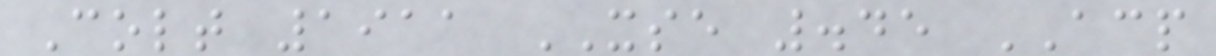Colt 1911 XSE .45 ACP
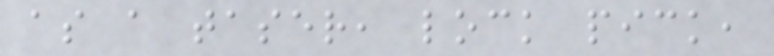as a taser, lock pick,
